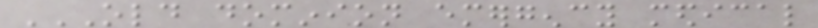OLD DOMINION EMERGENCY MEDICAL
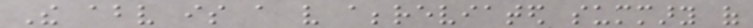The above is a very abbreviated summary of
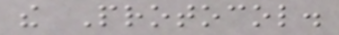the Protocol.
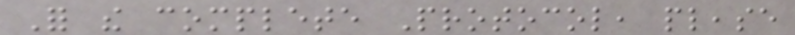For the complete Protocol, please
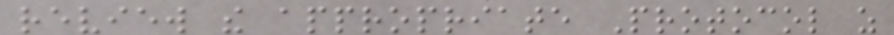review the appropriate Protocol as
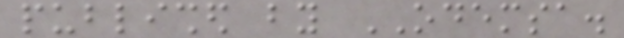published by ODEMSA.
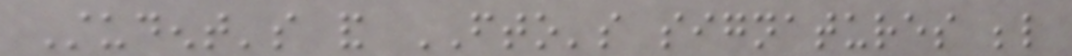Student's and FTO's signatures below
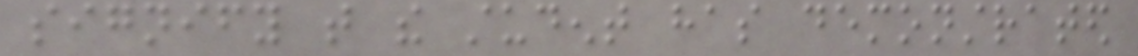signify that the student has demonstrated
